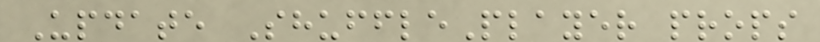Update ShufflePlayer props
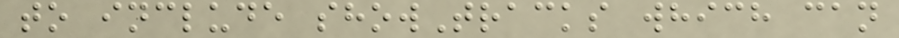to include showTracks which can
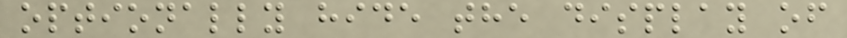optionally hide the display of
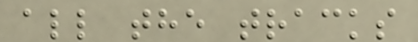all the tracks
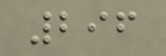296
